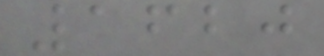1620
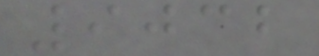9032
